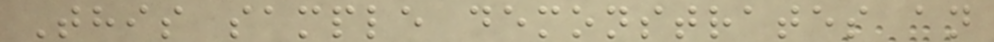This sample demonstrates an
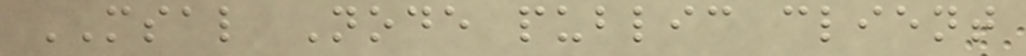MSAL Node public client
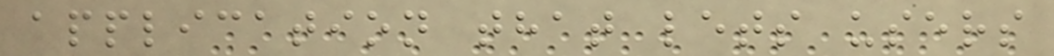application that lets users
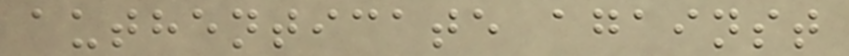authenticate against
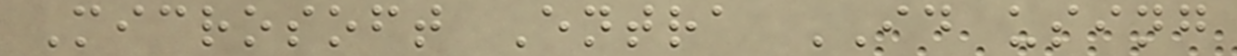Microsoft Entra ID using
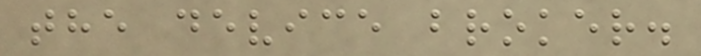the device broker.
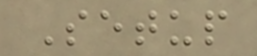Setup
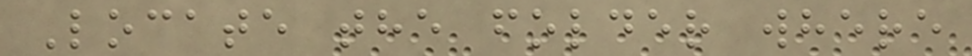Locate the folder where
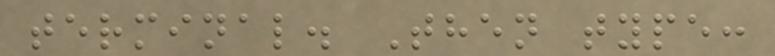terminal. Then type:
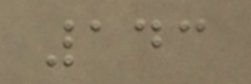143
